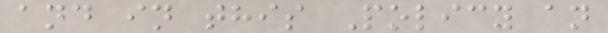and in this Policy an
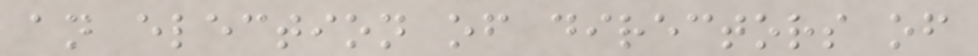an election of directors of
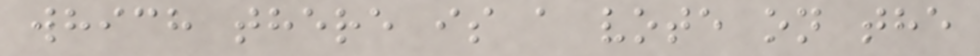which there is a vote on the
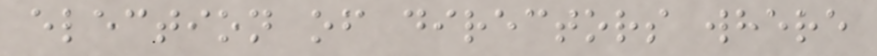election of directors where
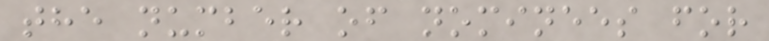the number of nominees for
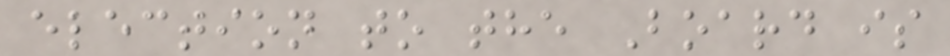election to the Board is
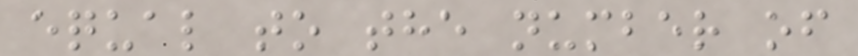equal to the number of
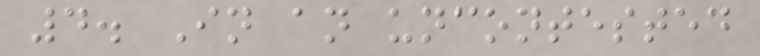4. In an uncontested
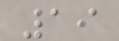19
